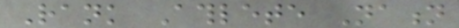Rank Athlete Nation
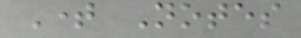Time Notes
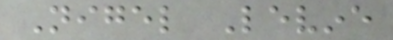Nigel Levine
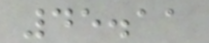45.11
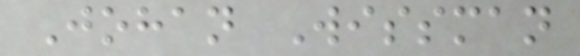Johan Wissman
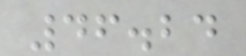46.24
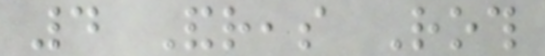4 Andreas Roth
